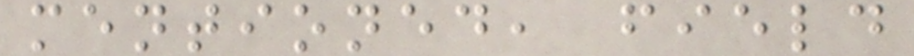mentioned, field
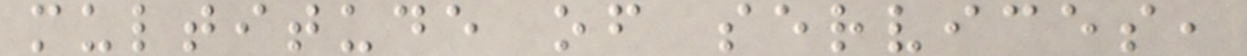multitude of services,
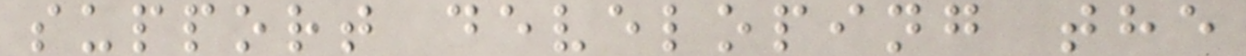support developing the
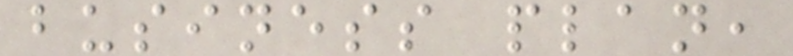business plan,
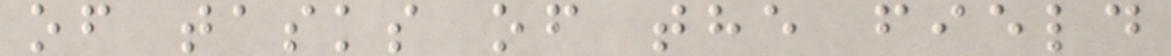of tasks of the field
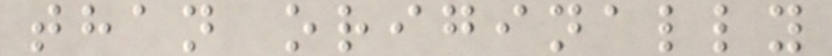than originally
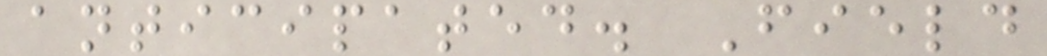anticipated. Field
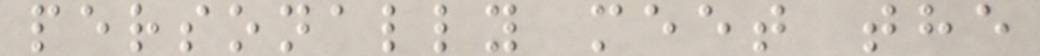personally meet the
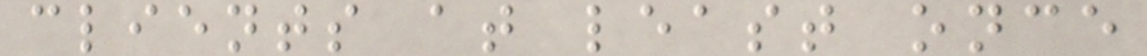clients at least once
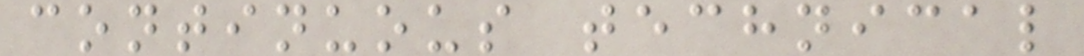continuous technical
